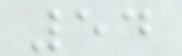54
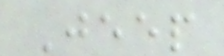Jeep
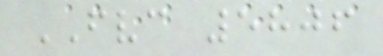FVC 5806
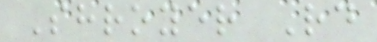Shroyer Rd
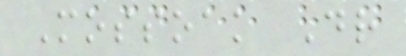Mossoak Dr
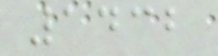1432
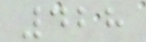428
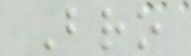Bro
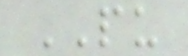PU
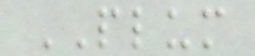PLUM
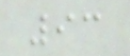93
